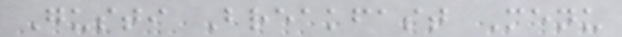Gusti Breakfast Menu
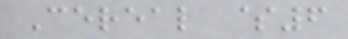Cereal $6
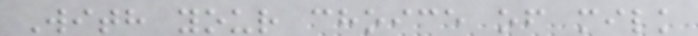With your choice of milk
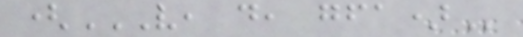(V, D, GFA)
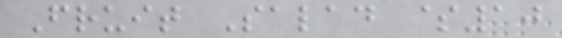Fruit Salad $10
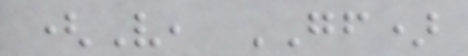(V, GF)
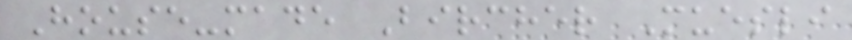House-made Bircher Muesli
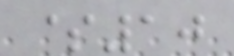$10
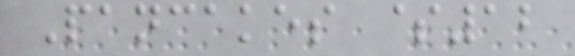Pancakes $12
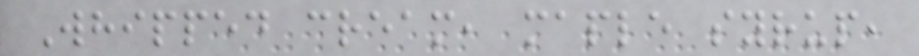Whipped cream, maple syrup,
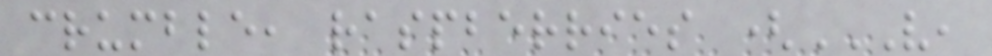crumble, raspberries (V,
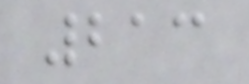213
